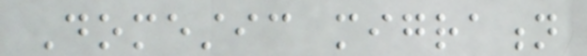Domestic migration
